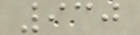930
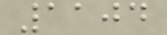1104
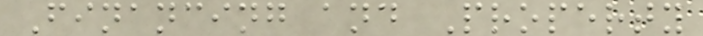Financing and Property
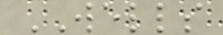WELLS
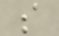s
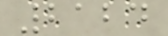2124
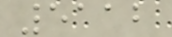5112
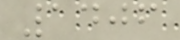1406
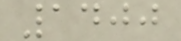1400
